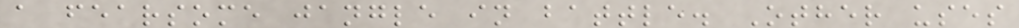a fearsome jangle in battle. Other uses
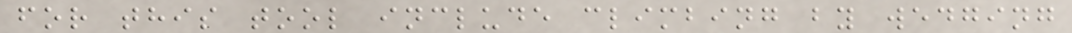for this tool include climbing by wedging
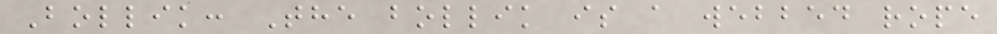Bollik: The bollik is a webbed rope
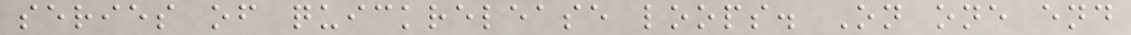series of quickrelease loops. On one end
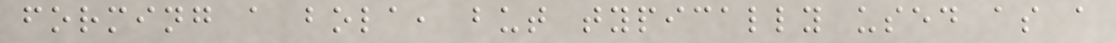forming a bola, but typically used as a
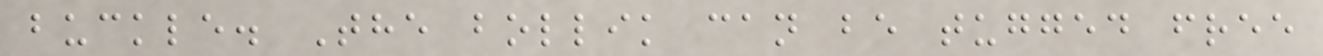buckle. The bollik can be tugged free
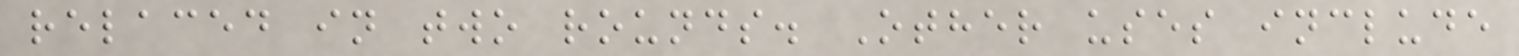relaced in two rounds. Other uses include
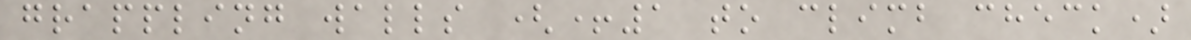grappling walls (+1 to climb check)
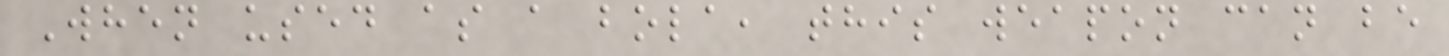When used as a bola, this weapon can be
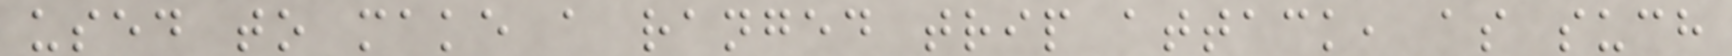used to make a ranged trip attack, as such
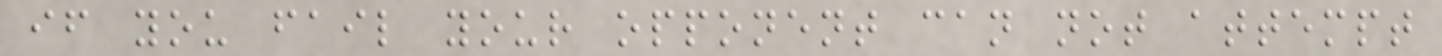if you fail your opponent can not attempt
